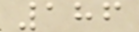186
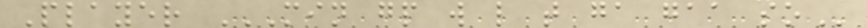Player MIN GP W L T GA GAA SO
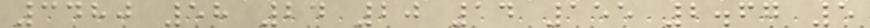3480 58 24 20 14 155 2.67 5
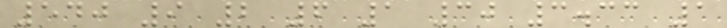540 9 2 6 1 30 3.33 1
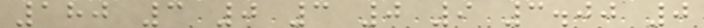180 3 0 3 0 9 3.00 0
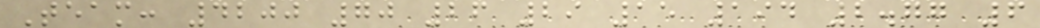Team: 4200 70 26 29 15 194 2.77 6
